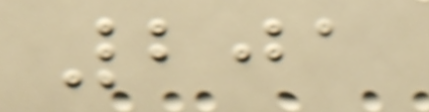201
